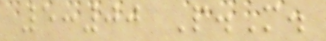5:00 P.M.
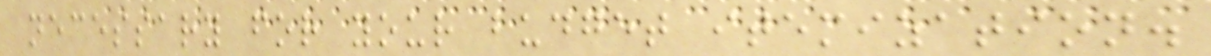necessary for your budget itemization.
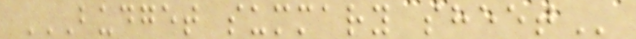BUDGET SUMMARY SHEET
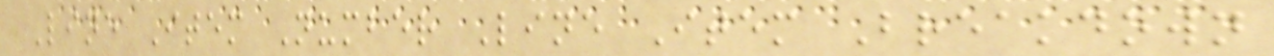Line Item Number Line Item Breakdown
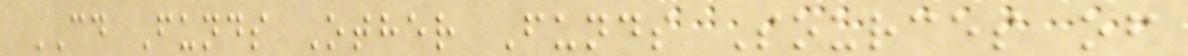CD Funds Other Funds Sources of
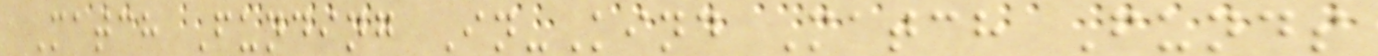Match Funding In-Kind Match Funds
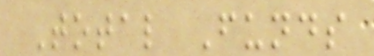Total Funds
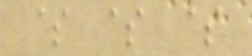$ $ $
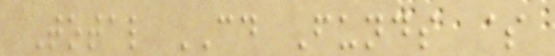Total CD Funds $
